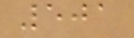501
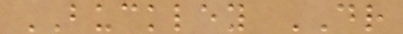BUCKLEY DR
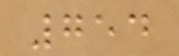754
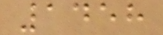1458
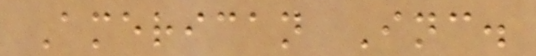American Inc.
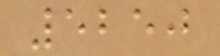5250
